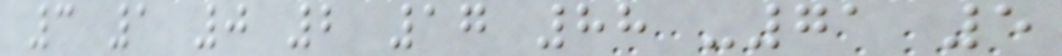3 1 0 2 17 88 -71 5
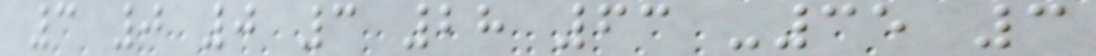3 0 0 3 28 63 -35 3
